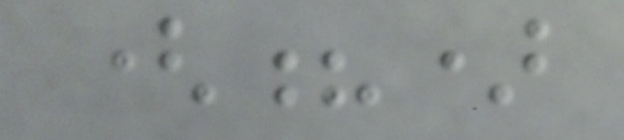(?)
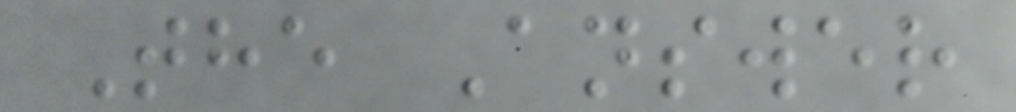The Answer
